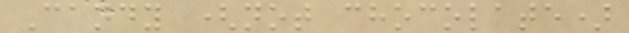Candy (not chocolate)
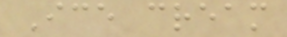Ice cream
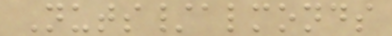Nuts/almonds
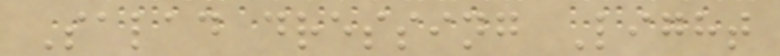Salad dressing Light
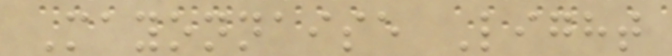Mayonnaise Light
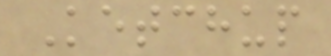Ketchup
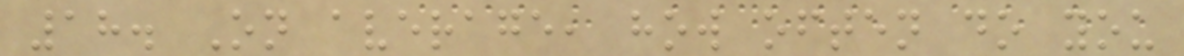18. On average, how often do you
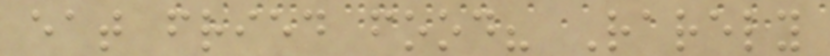eat fried food? Rarely
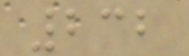232
